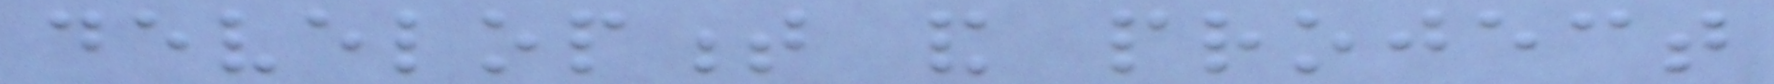development and project
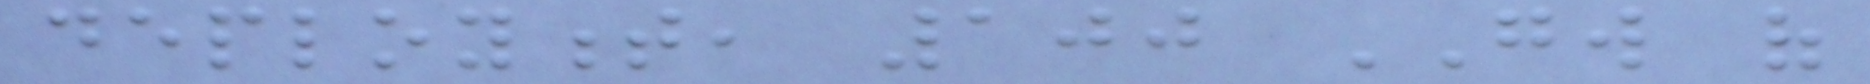deployment, 100 GW of
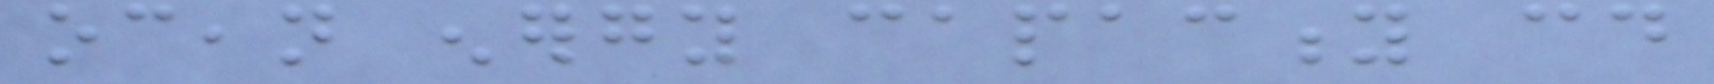ocean energy capacity could
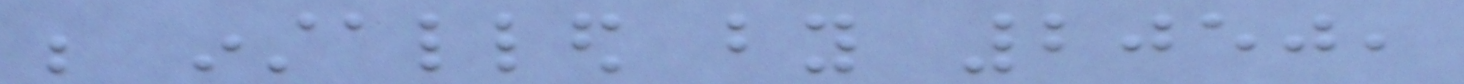be installed by 2050,
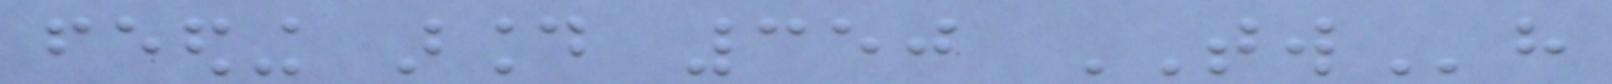feeding around 350 TWh
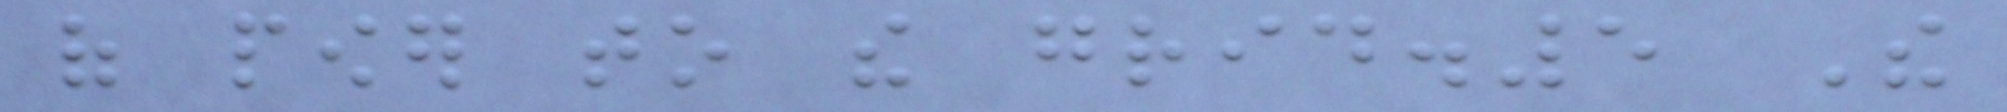of power to the grid.5 The
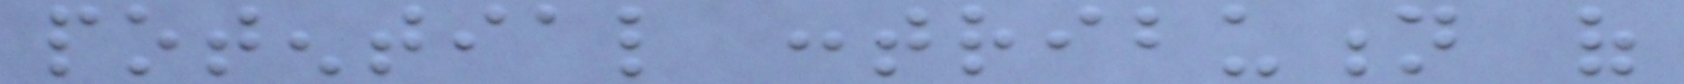potential contribution of
